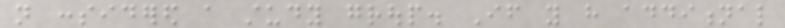not considered a study group. If you have additional
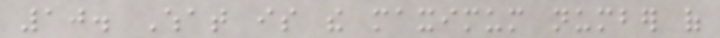10. What is the maximum number of
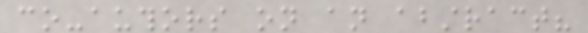co-authors on an abstract?
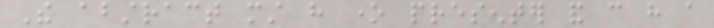The abstract must have one presenter and can have a
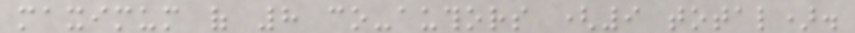maximum of 8 co-authors (9 total).
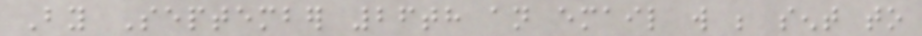By September 26th an email will be sent to
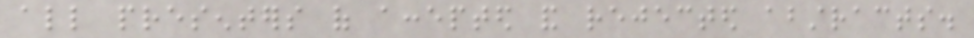all presenters of accepted and rejected abstracts.
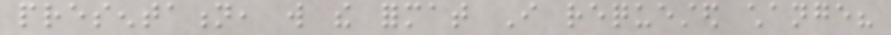presentation, will the format I requested change?
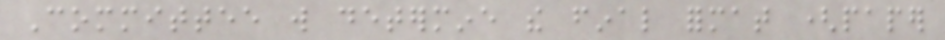Committee will determine the final format (paper
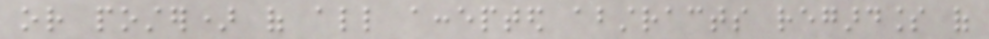or poster) of all accepted abstracts regardless of
